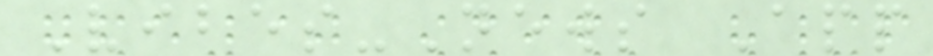Vibes-News App
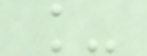_
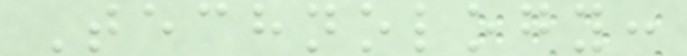Technology:
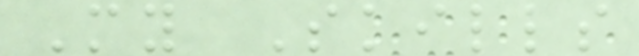My Skills
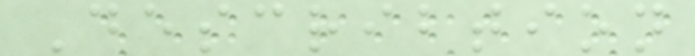Describtion
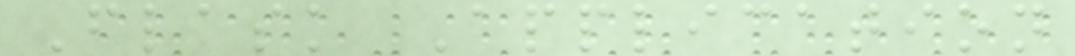Flask Application
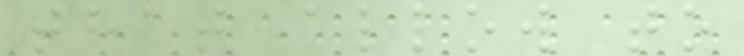that allow to
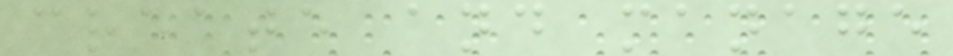create and manage
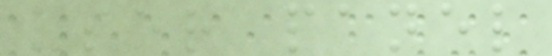user panel
